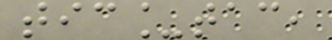tic_tac,
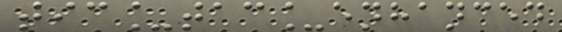tic_tac_enhanced
